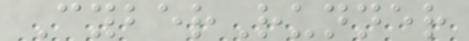CyberRunner
